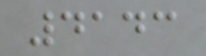4143
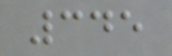345
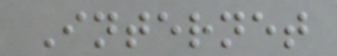Internet
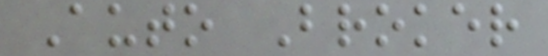Auto Broker
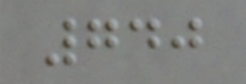740
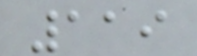119
